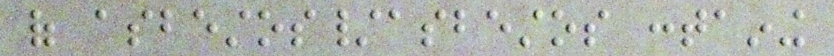of asbestos/asbestos containing
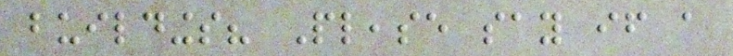buildings? Please say if a
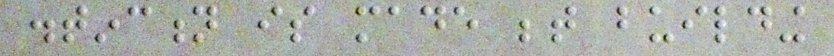distinction is made between building
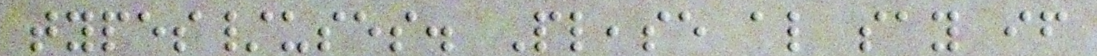types/uses. Please also say if
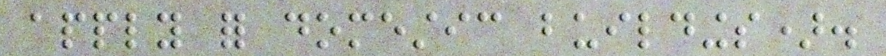apply for domestic buildings).
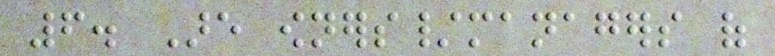6. Are owners/managers of
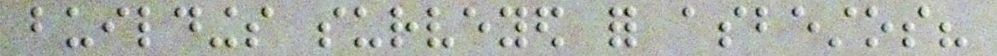buildings surveyed for asbestos?
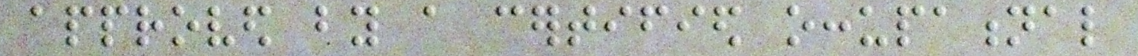approved by a certified occupational
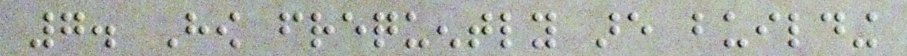7. How frequently are building
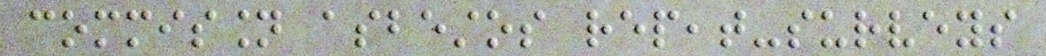commission asbestos repeat-surveys
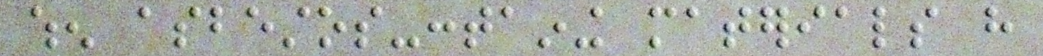when asbestos-containing materials have
